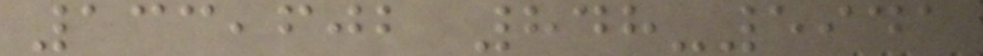133,602 848-5941
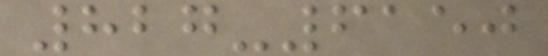827-6150
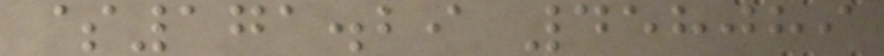$171.29 458089
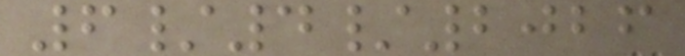6/4/2026
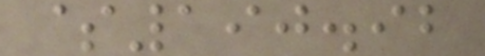$190.92
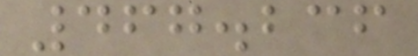467.236
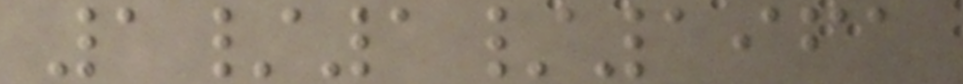1/1/1961
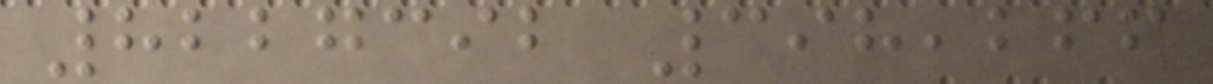8227392 398,266
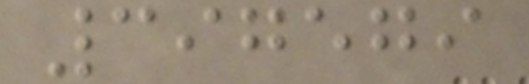397579
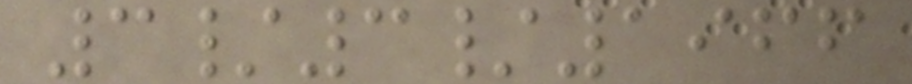3/3/1966
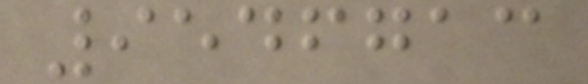9546713
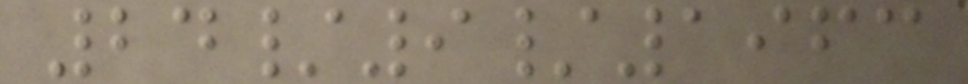24/9/1963
